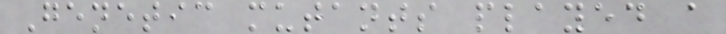Genetic mutants played a
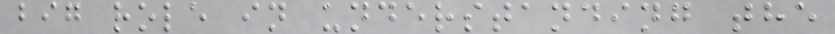big role in understanding the
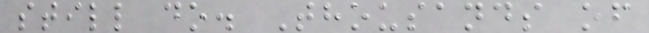still do. Thousands of
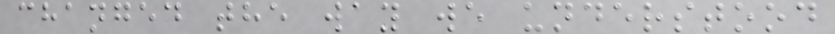changed the way we understood
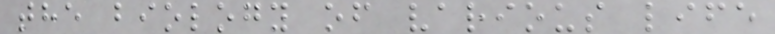the biology of various life
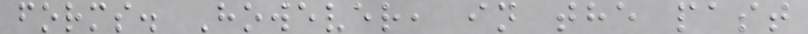forms. However, in the past
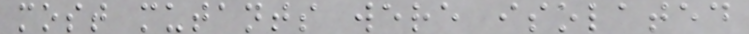most mutants were isolated
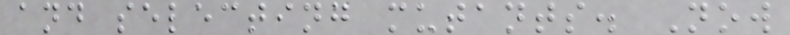and selecting mutants. Now
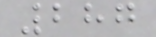287
